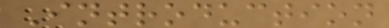Introduction
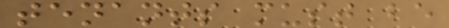tenants must be
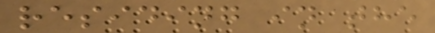residing in the
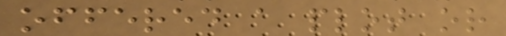offered a plot or
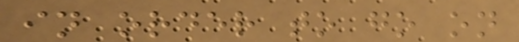in order to go on
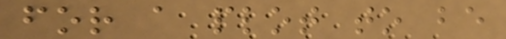for a plot to be
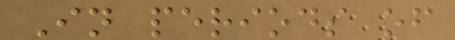In periods of
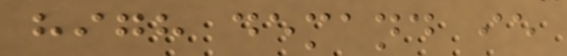high demand ie
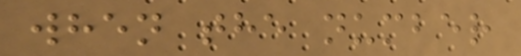when the number
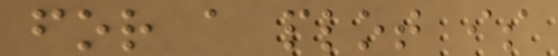for a plot is
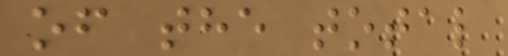of the total
